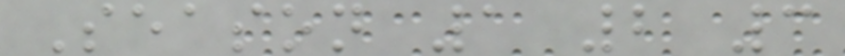Season 1 2 3
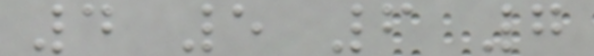4 5 6 7
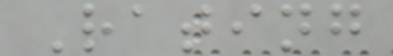Rating
